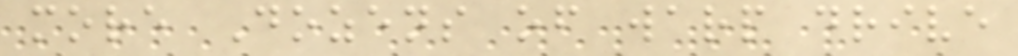more Dozens of warp drive
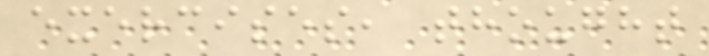exercises, thought
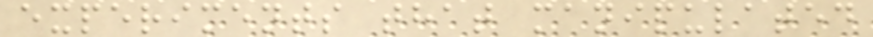experiments that manipulated
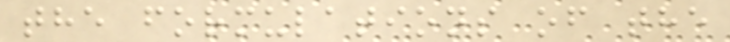the formulations of the
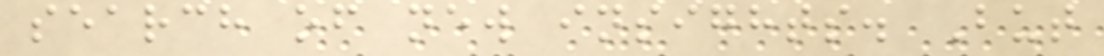search of new insights. But
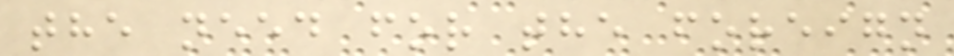the need for the foreign
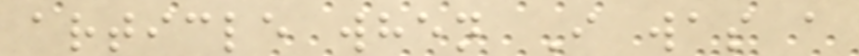article when I was a
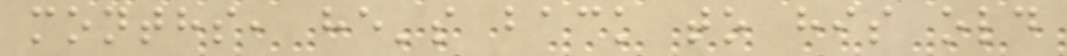months, he's back to his old
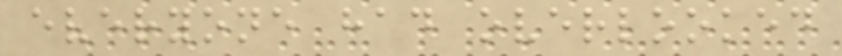everyone had overlooked
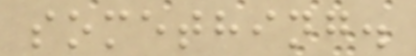something.
